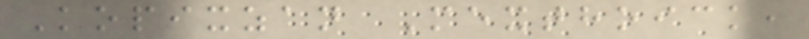Kopixzan Mexthoick,
